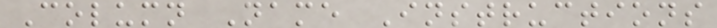Column Name Instructions
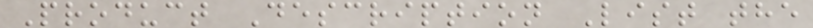Product Description List the
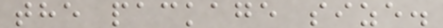the package size.
